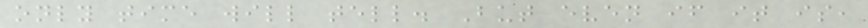only time will tell. But even if it is,
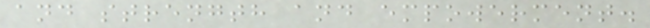and strength and empowerment.
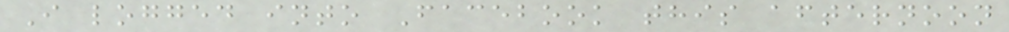I logged into Facebook this afternoon
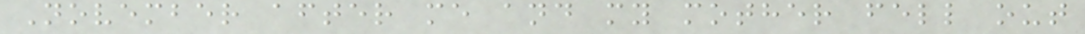November after me and my mother fell out
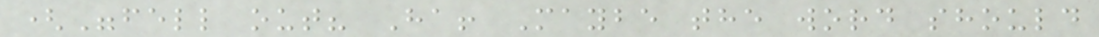("fell out? Ha! Maybe the word should
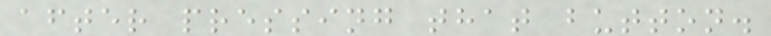after pressing that button.
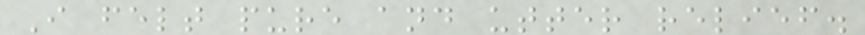I felt pure and utter relief.
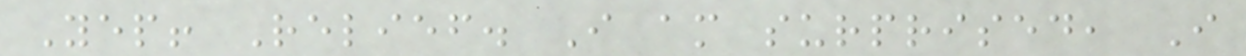Yep! Relief. I am surprised, I
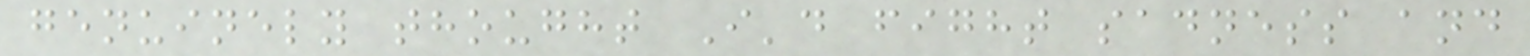genuinely thought I'd fight sadness and
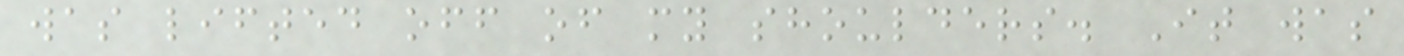was lifted off of my shoulders. It was
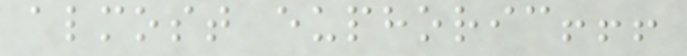almost euphoric!!!
